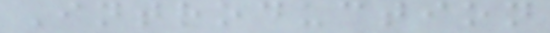Introduction
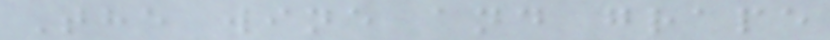The wine and grape
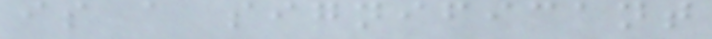is a significant
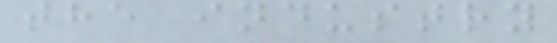the industry
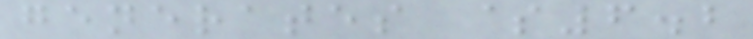generates $6.2
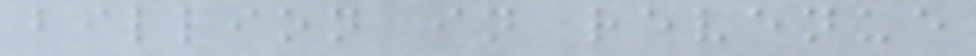billion in revenue
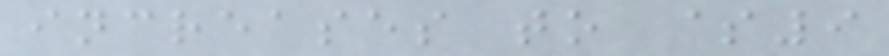increases to $9
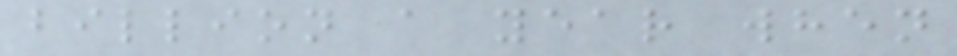billion a year when
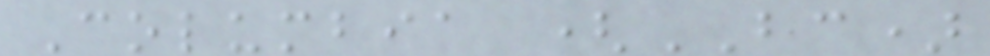Columbia (BC)
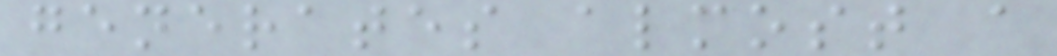generates almost a
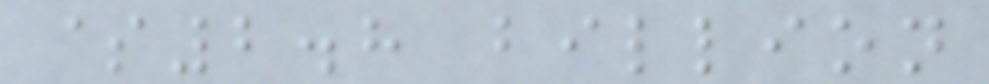$2.8 billion
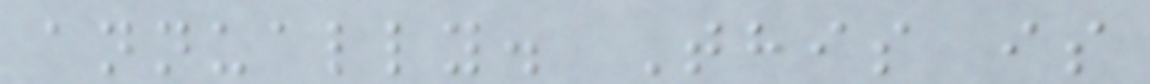annually. This is
